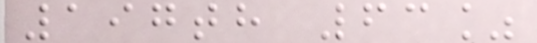197th 63%
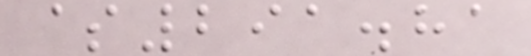$291.81
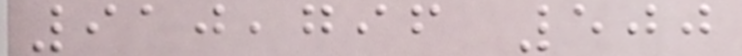910,796 500
